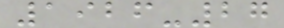1926-27
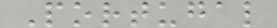Portugal
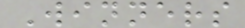Winners
